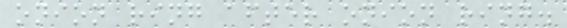onion ring after onion ring.
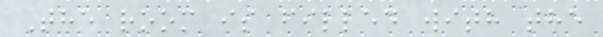The room is filled with the
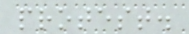protest.
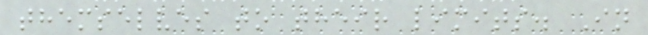themselves to their limits. In
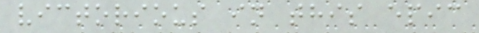victorious in this epic
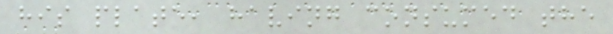his plate, having consumed the
